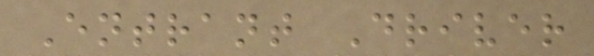Entrant Driver
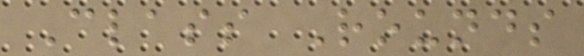Class Rounds
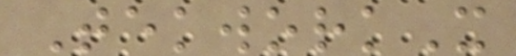TekworkX
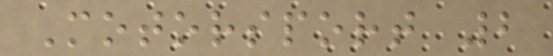Motorsport 2
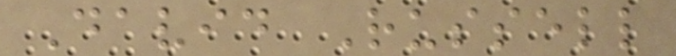David Russell
